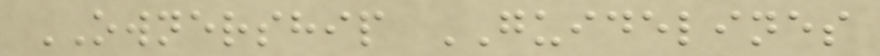OWNERSHIP GUIDELINES
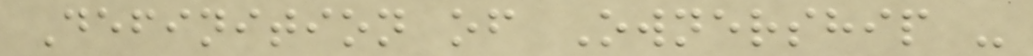Definition of Ownership -
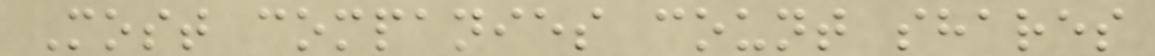Most companies count shares
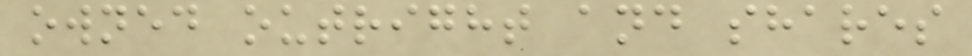owned outright and shares
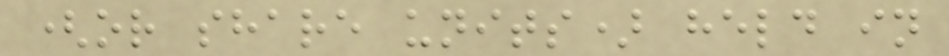(or share units) held in
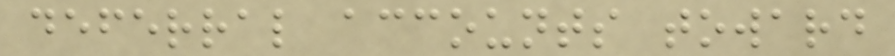deferral accounts toward
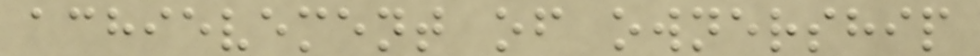achievement of ownership
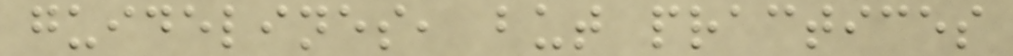guidelines, but practices
